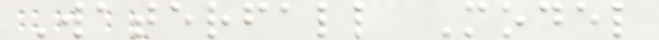Waterfall Model
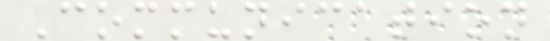Communication
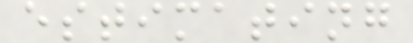estimating
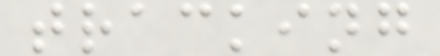tracking
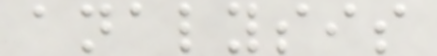analysis
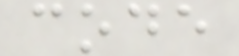code
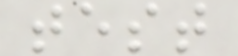test
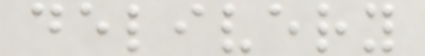delivery
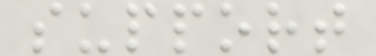support
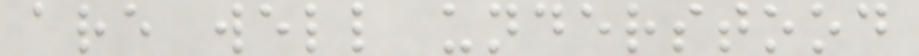are well understood
